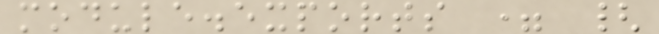module.exports = {
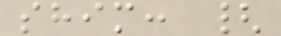shim: {
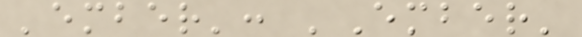'ember': 'Ember'
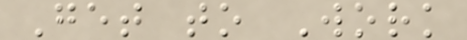Get to Work
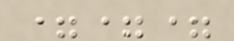===
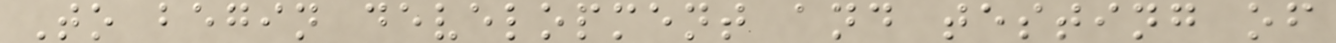To begin development and testing of
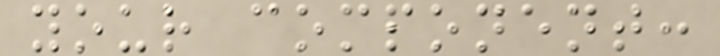your component:
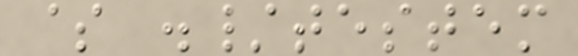$ ./testem
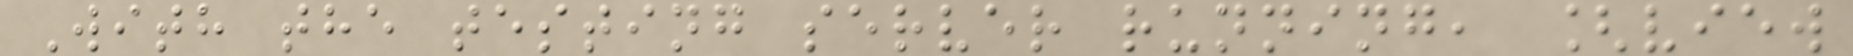With the testing server running, [view
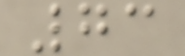73
